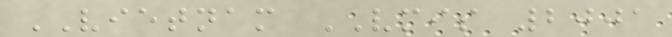VIETNAM VMIS 2001
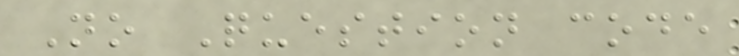No Question code
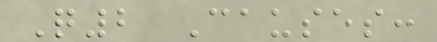Q2 Causes:
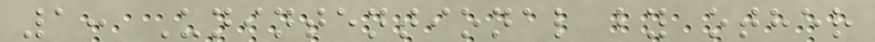1: Unintentional by other
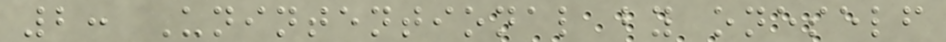2: Unintentional by oneself
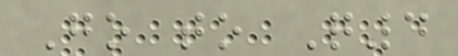Go to Q4
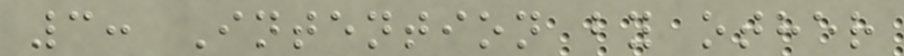3: Intention by other
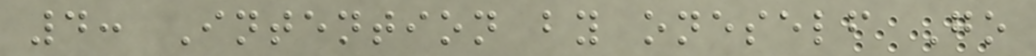4: Intention by oneself Go
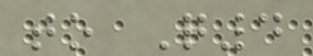to Q4
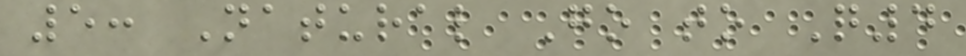5: Natural Go to Q4
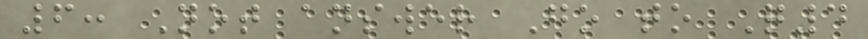6: Not answer Go to Q4
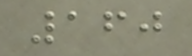160
